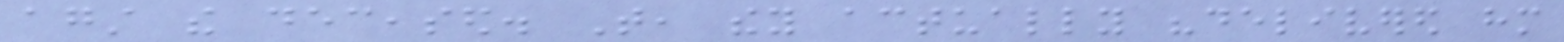against the deceased. That, they actually "delivered him
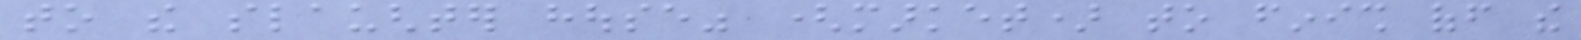to the slaughter house" (market) to finish off the
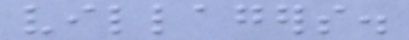villagers.
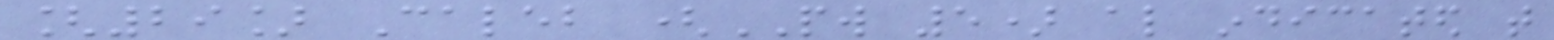[29] Caleb (PW 5) also indicated that
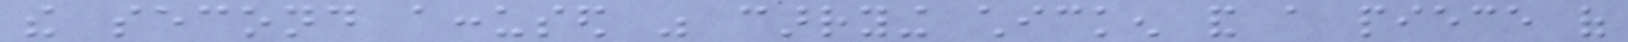the second accused was carrying chicken and a piece of
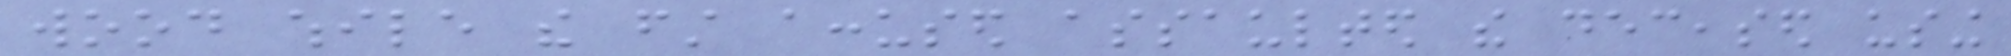wood while the first accused assaulted the deceased using
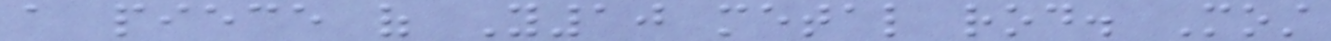a piece of Y10 metal rod. Most
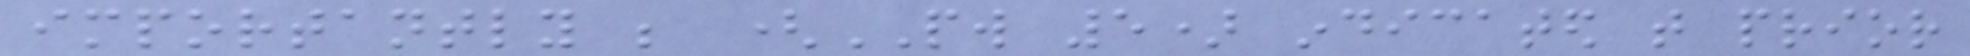importantly be (PW 5) indicated that prior
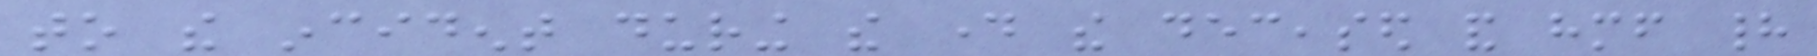to the incident during the day the deceased and himself had
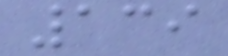139
